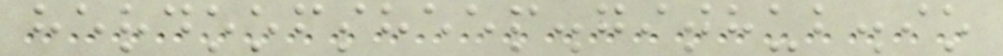herdoofsheep.github.io
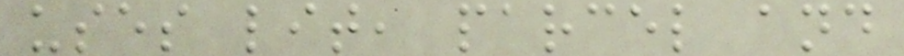uses lit, parcel and
